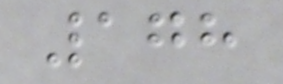178
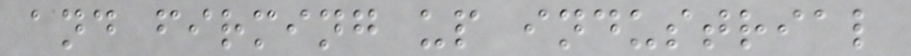and firming up industrial
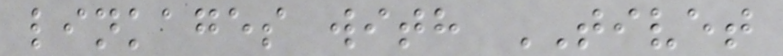linkages with TIVET
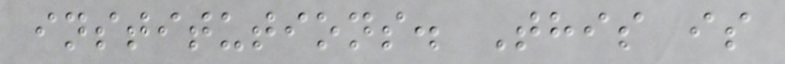institutions. This is
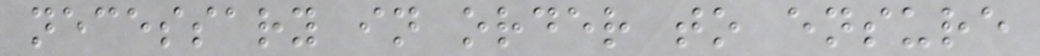necessary in order to ensure
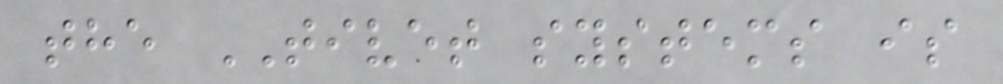the TIVET systems is
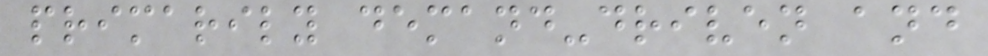primarily demand-driven and
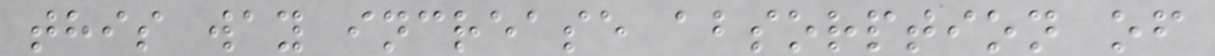this way increase absorption of
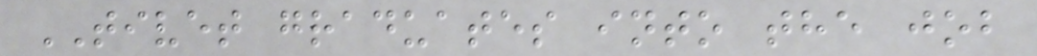TIVET graduates into the job
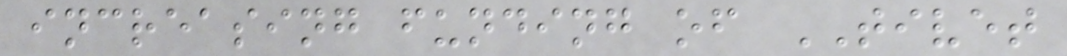increasing funding of TIVET
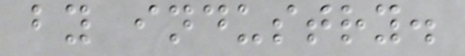by industry.
